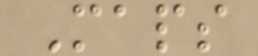Maps
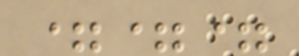===
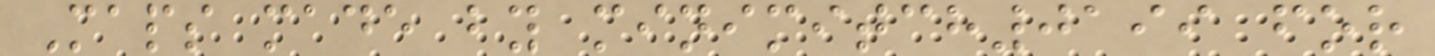Maps made by minimitch0199 for
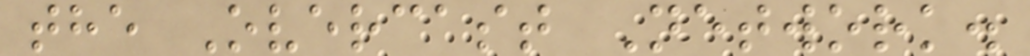the Overcast Network.
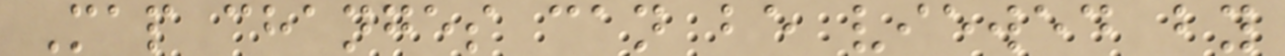Map changes can be viewed by
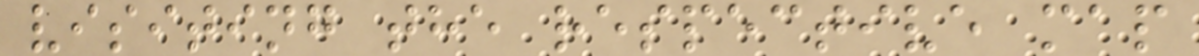visiting the respective map
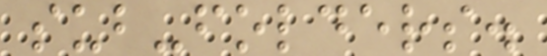sub-folders.
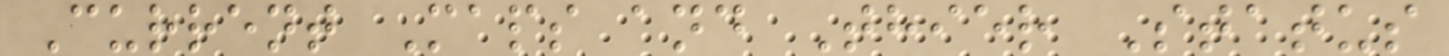Current Maps and Thier Status
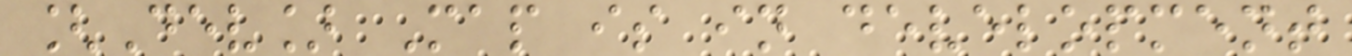[Dev] Map is in development
